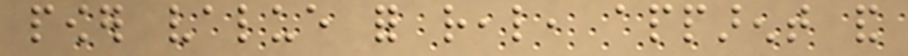power value for real, apparent and
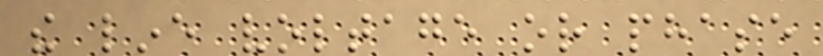the line voltage or phase
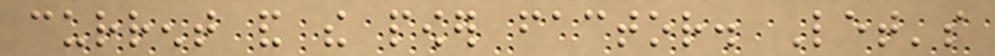current and the power factor. Let's
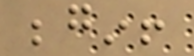begin!
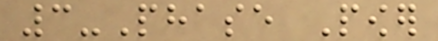3-Phase Power
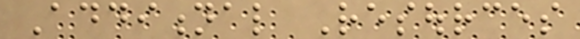Additional Resources
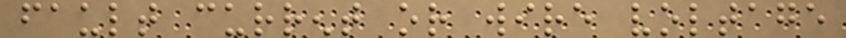fault current or wire voltage
